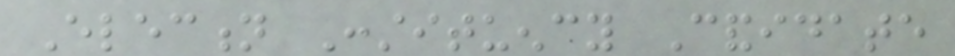Election Constituency Candidate
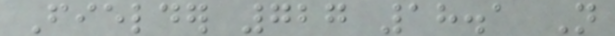Fielder 727 18.1 Not
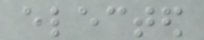elected
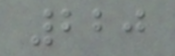220
